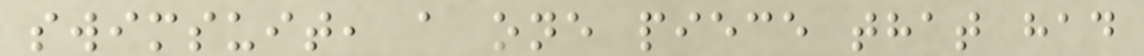swimsuit, a one piece that had
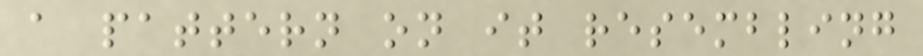a pattern on it resembling
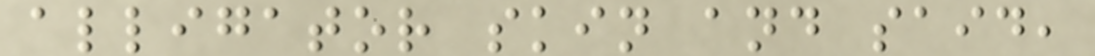alligator skin and said,
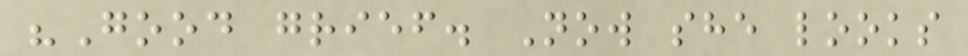"Good grief. Now she looks
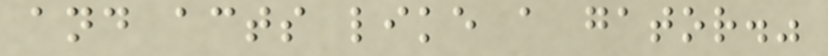and acts like a gator."
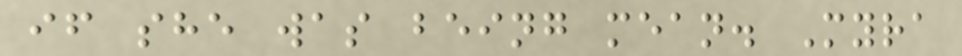if she was being mean. Myra
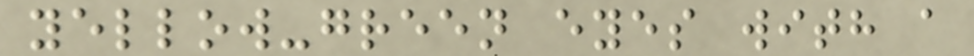yellow-green eyes with a
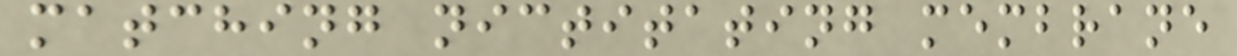matching nictitating membrane
